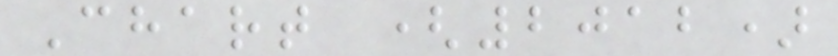Chart (2012)
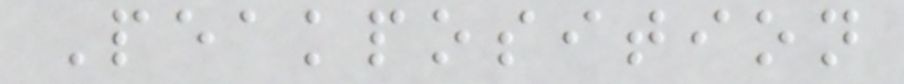Peakposition
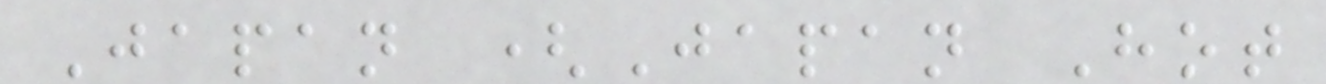Japan (Japan Hot
